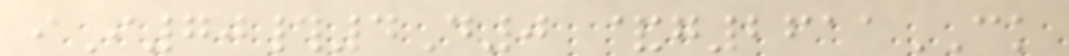iI70#4D0 &g2611CK
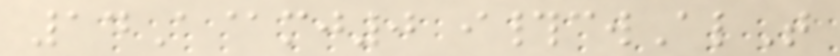14A@mj0 i#cwAlT
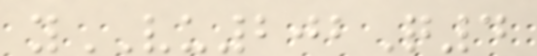yVU202Q4
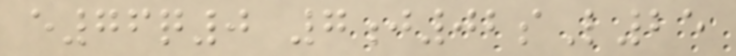e76q0 7j02sL25
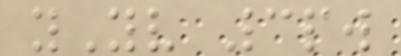yYv 3pw
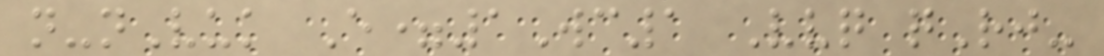n-nVuk E=1Wc1 Vvq qRj-
